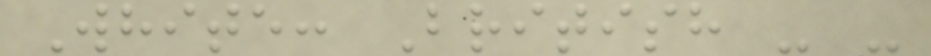White: British - -
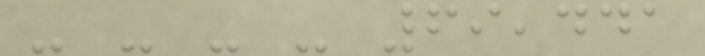- - - - 69,441
